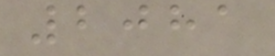2081
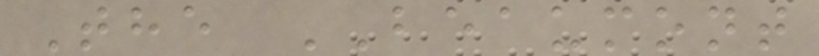The BEAUMONT
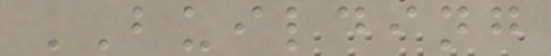BUILDING
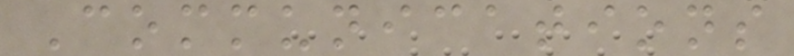Communications
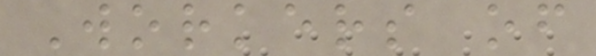Workers of
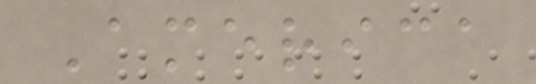America
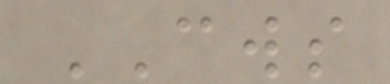CWS
